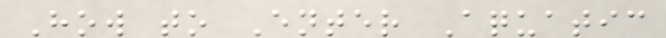How to Enter Aquatic
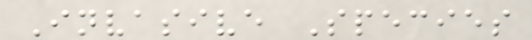Invasive Species
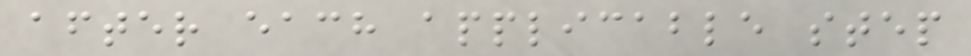after each applicable step
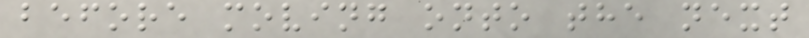before moving onto the next
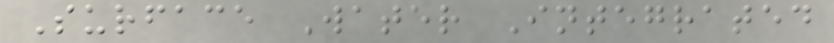Surface Water Integrated
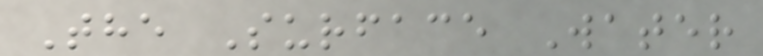The Surface Water
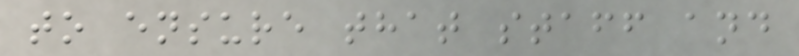to ensure that staff and
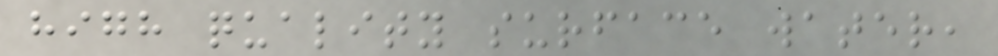high quality surface water,
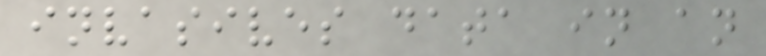invasives data in an
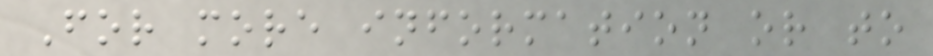For more information or to
